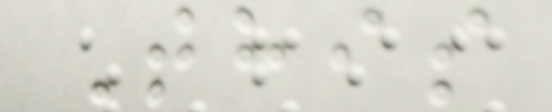This
